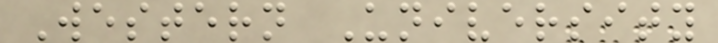Western University
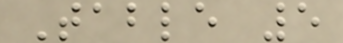Table 5
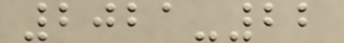2021-22
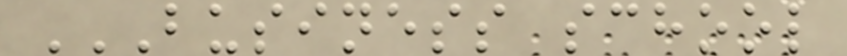BUSINESS SCHOOL
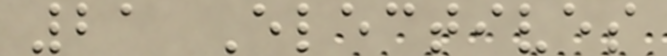21 Electives
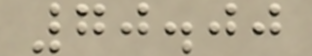70.00
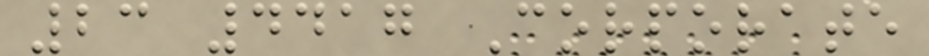23 4417 Corporate
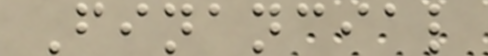Financial
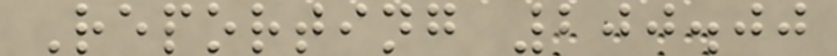Reporting 200.00
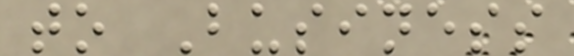to Business
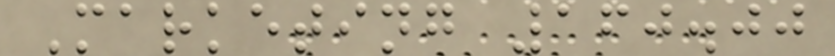Marketing 160.00
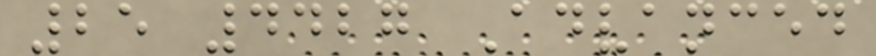25 4427 Advanced
